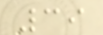39
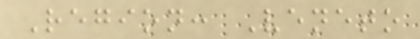Region: Veneto
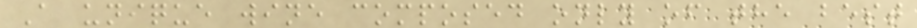A unique wine composed only of the best
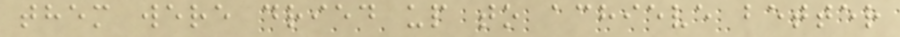them were dried up to achieve better
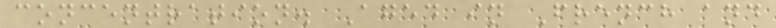concentration. Aged in French and
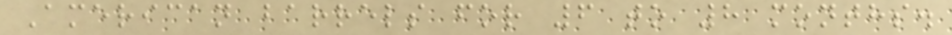American barrels for 6 to 8 months.
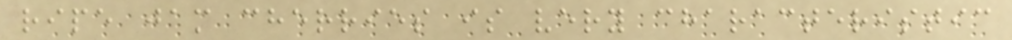ripe jam cherries is very characteristic
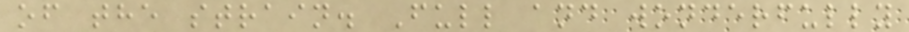of the strain. Full and wonderfully
